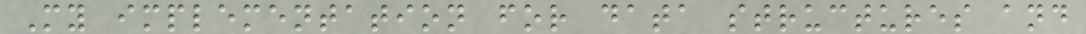My implementation for data structures and
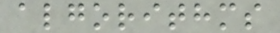algorithms
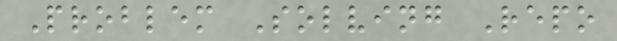Problem Solving Repo
